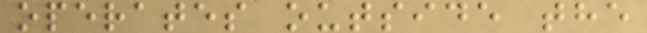operates outside the
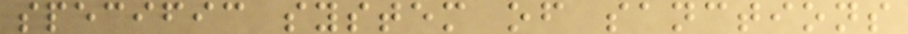specific system of sanctions
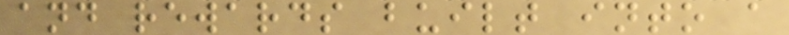and rewards built into a
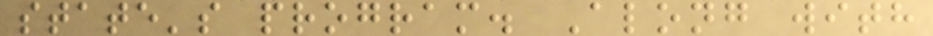state's program. Along with
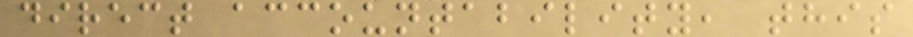direct accountability, this
